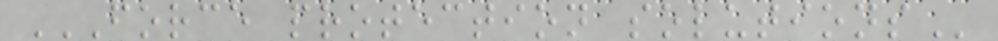FORCE PROTECTION SOLUTIONS
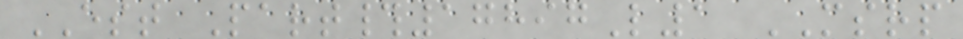EST Part#17897L1 MSRP
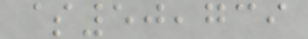$50,739
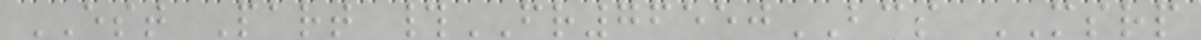EST Part #FR76550BCS MSRP
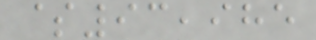$93,985
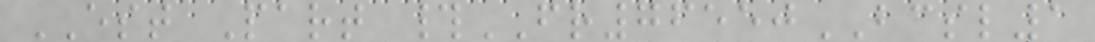EST Part #FR76550BCSL1
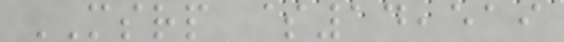MSRP $14,519
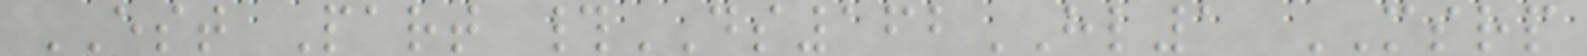EST Part #DS162HL1 MSRP
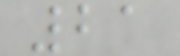21
